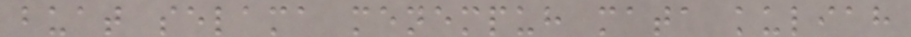buat selama menempuh mata kuliah
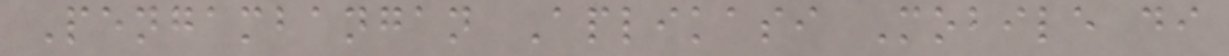Pengambangan Aplikasi Mobile di
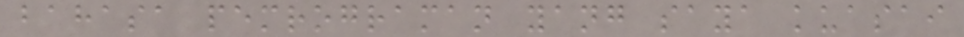bahasa pemrograman yang saya kuasai
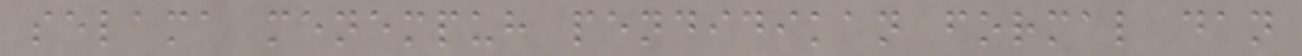selama menempuh pendidikan formal dan
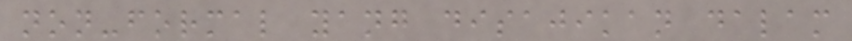non-formal yang disajikan dalam
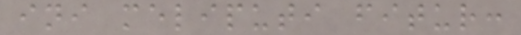ini meliputi fitur:
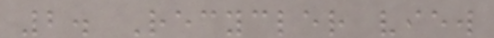2. Recycler view
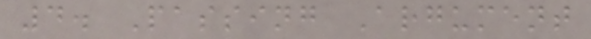4. Passing Argument
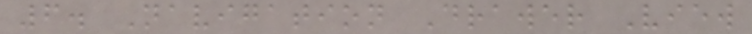6. Navigation Drawer View
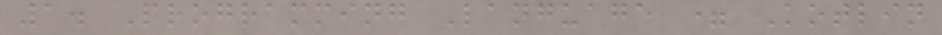1. Programming Language = Kotlin
